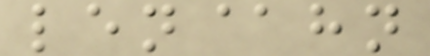len@hn
